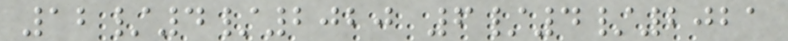12/4/2020 6/4/2021
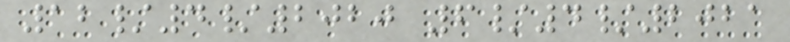12/4/2020 6/4/2021
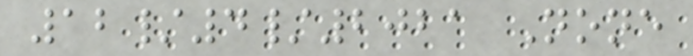12/4/2021 None
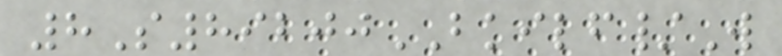8S89200BKILF/W
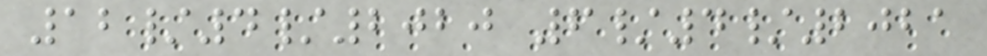12/4/2020 6/4/2021
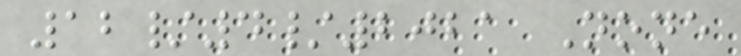12/4/2021 None
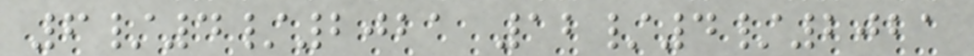6/4/2021 12/4/2021
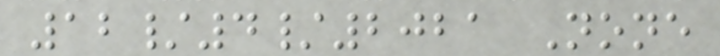12/4/2021 None
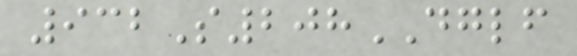932S208DGLF
